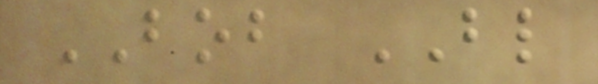BOB BL
